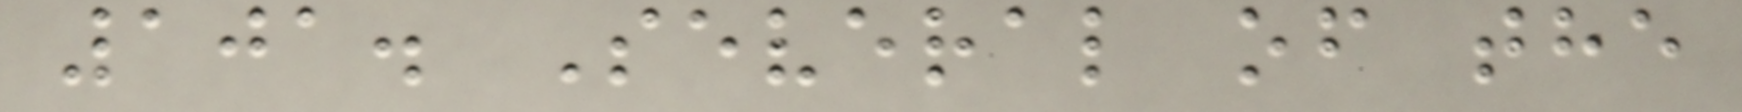101. Several of the
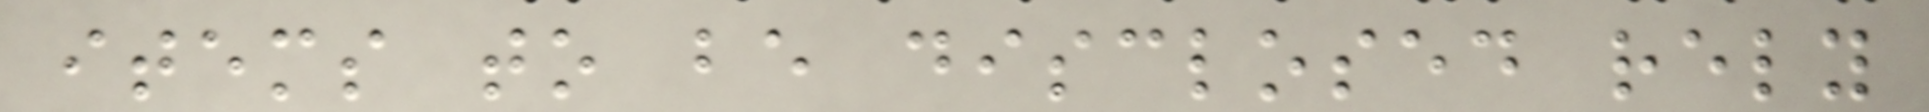items to be disclosed rely
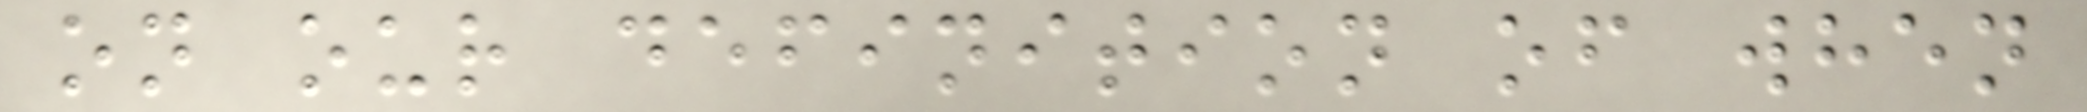on our definition of when
